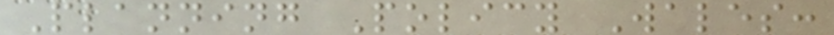Planning Policy Wales:
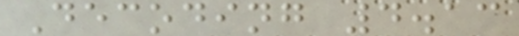Decoding 4.13
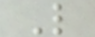L
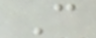C
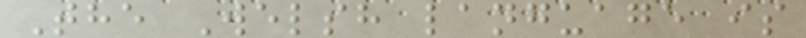The Welsh language is
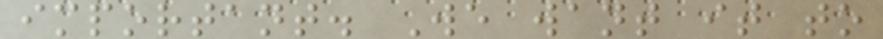important. We want it to
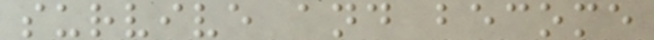survive and become
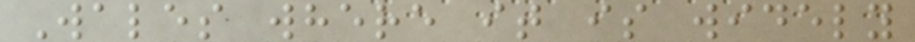Wales where it is widely
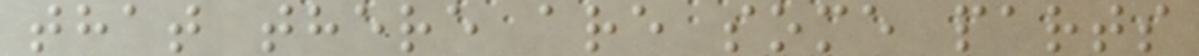that there are some parts
